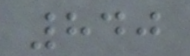840
